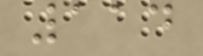114
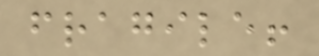fragile!
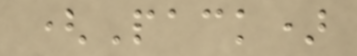(Pack)
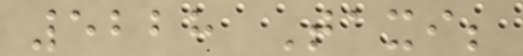5228 Taxi;
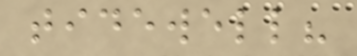tidewell?
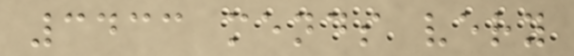3433 mends very
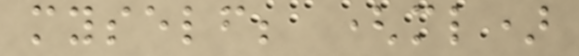myself; (ml)
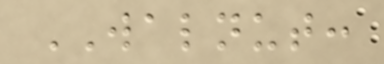WALNUT:
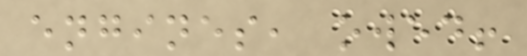engines, owed!
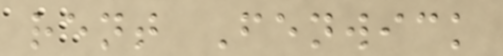rent Fenwick
